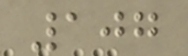107
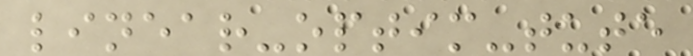linear-optim-tute
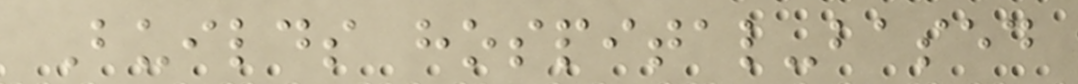Builds hospital-based
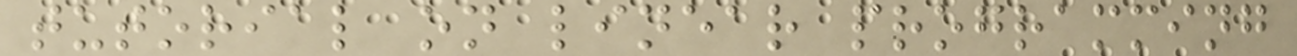tutorial on linear programming
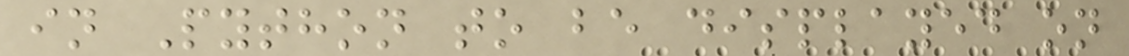in Python to be displayed on
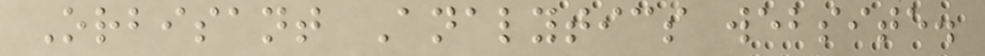Orbisant Analytics website.
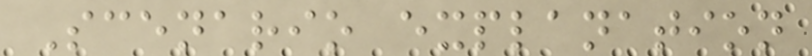Scenario explanation
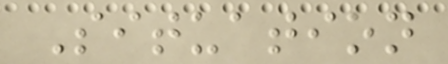Situation
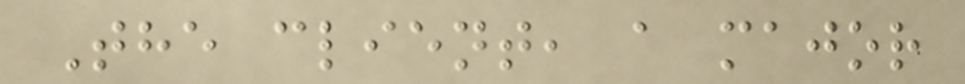The client, a major
